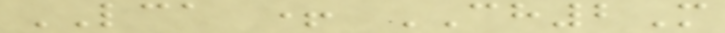LCA + CH2M
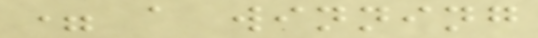= a winning
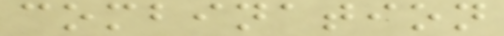combination
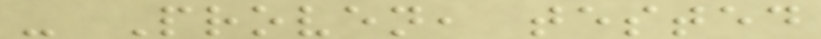- Proven, tested
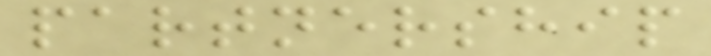partnership
